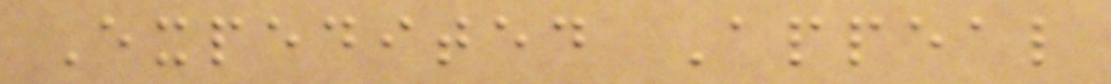Expedited Appeal
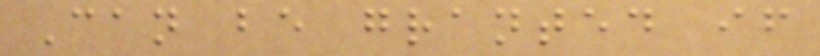Can be granted if
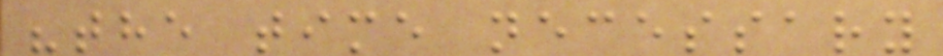"the time necessary
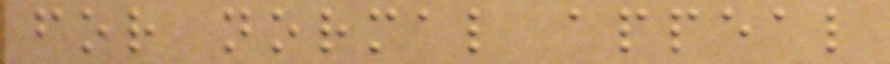for normal appeal
